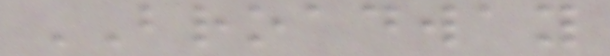BROADWAY
